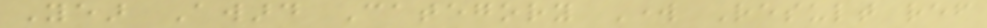Year Award Category Work Result ref
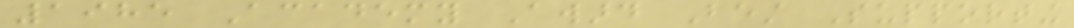1985 Academy Award Best Supporting
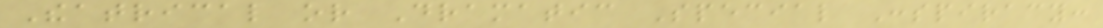Theatrical or Dramatic Special Conspiracy:
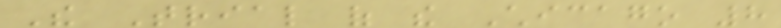The Trial of the Chicago 8
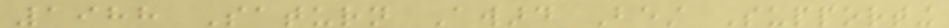1988 Saturn Award Best Supporting
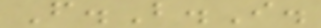F.B.I.
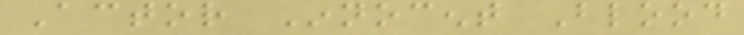Actor Innocent Blood
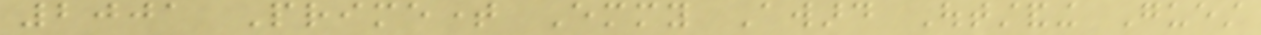2001 Primetime Emmy Award Outstanding Guest
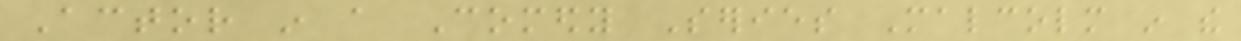Actor in a Comedy Series Malcolm in the
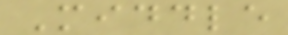Middle
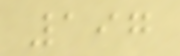197
